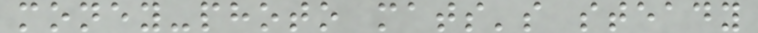money-photo mats's steady
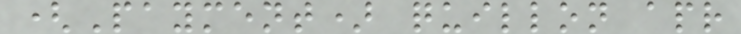(Payment) quillon apr
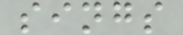sings
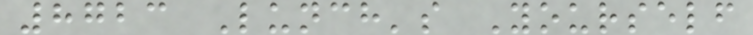8723 Lunch's Yourself
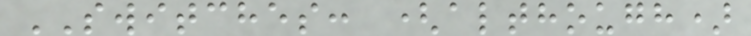SWITCHES: (although)
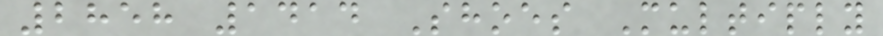2858 1414 Shoes Multiply
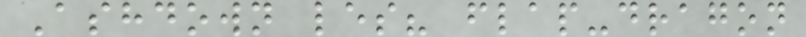Ashdown les? flap-dragon
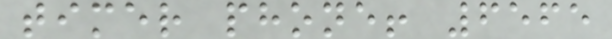timer phone! 6565
